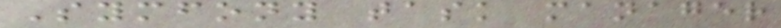Symfony task manager
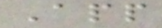App
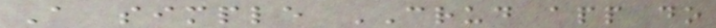A simple CRUD app do
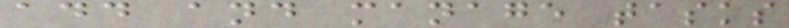add and manage tasks
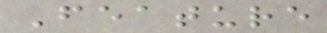Feature
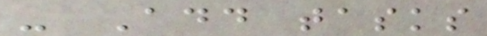- Add tasks
